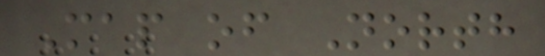Map of North
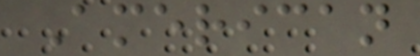American
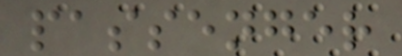passenger
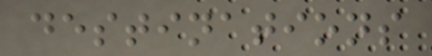destinations
